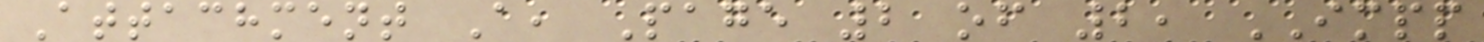Attachment A, Page 2 of 2, IMPP
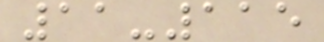11-115
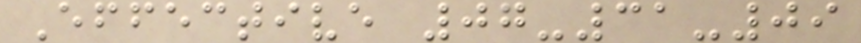Effective 07-31-09
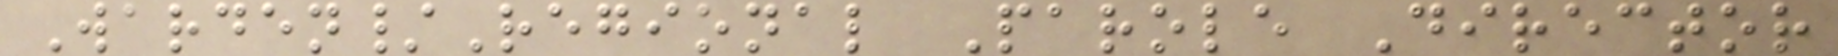Warden/Regional Parole Director
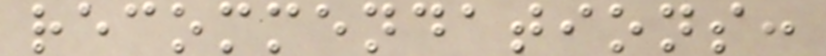recommendations:
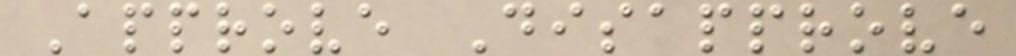Approve Disapprove
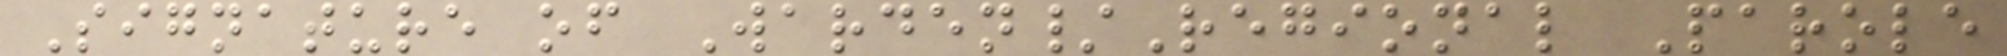Signature of Warden/Regional Parole
